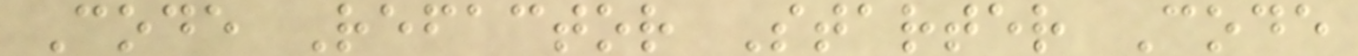Code Refactor Starter Code
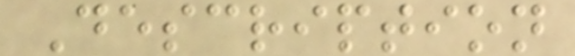Description
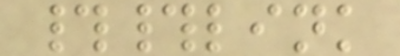##link
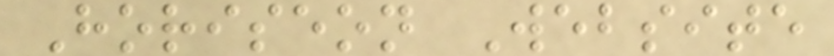Horiseon Website
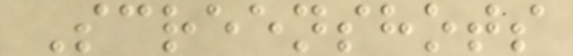Screenshots
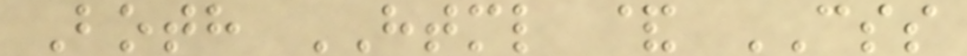Both HTML & CSS
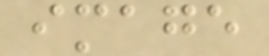image
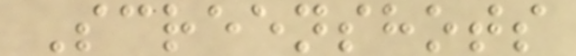Screenshots
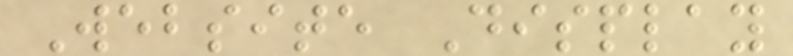Website Display
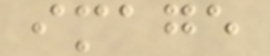image
